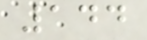144
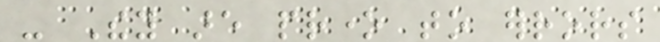- They are prone to errors
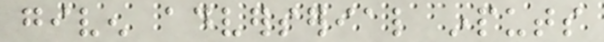given adverserial inputs
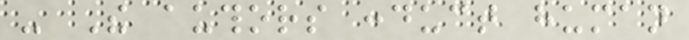- The authors conduct human
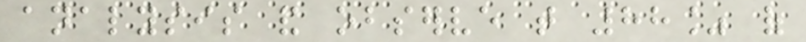analysis and observe that 88% of
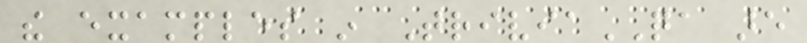the examples in TriviaQA are
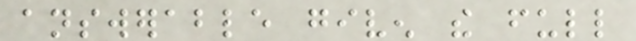answerable given the full
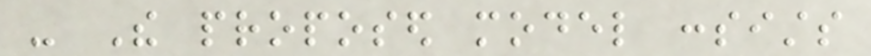- The proposed model consists
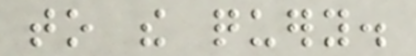to the query.
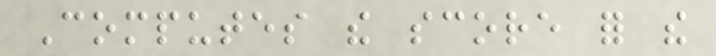Computes the score for the
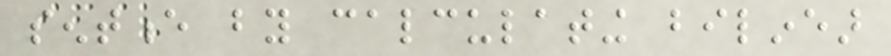sentence by calculating bilinear
